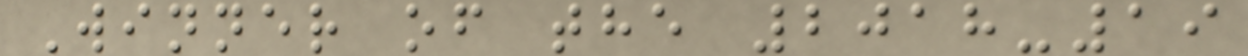Winner of the 2018-19
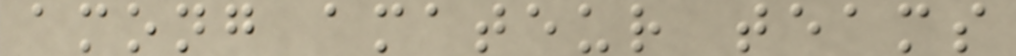among amateur teams
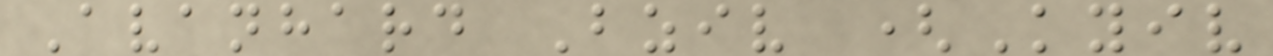Avanhard Bziv (Kyiv
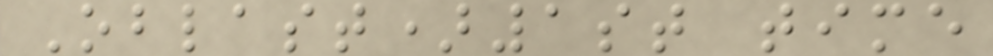Oblast)1st time
